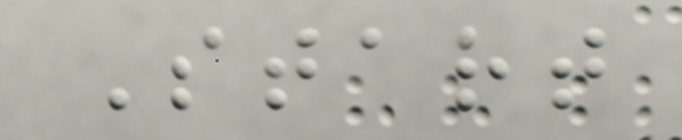Start
